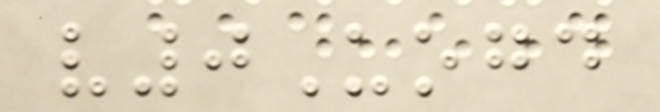v0Uogd
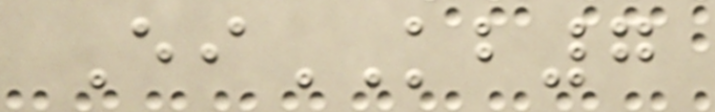EiKB7
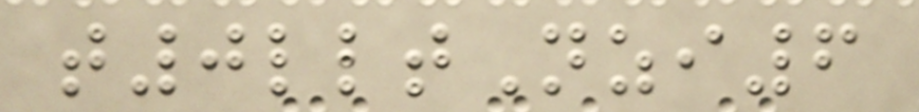t0lltNzi6
